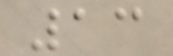13
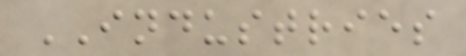INDUSTRIES
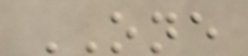ONE
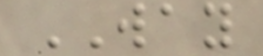WAY
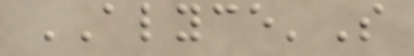ALYCE'S
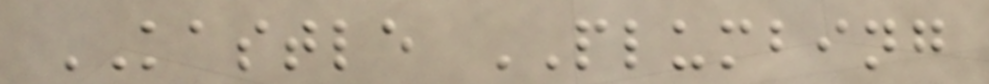KASTLE PLUMBING
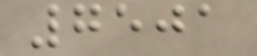7501
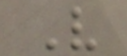V
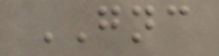GNC
